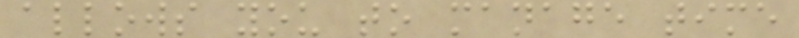allows you to manage time
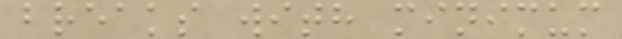breaks with minimum
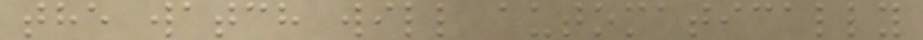the watch will automatically
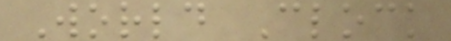World Clock
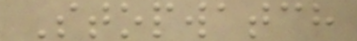Stopwatch
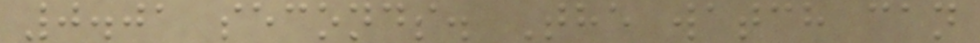0.01 seconds. The watch can
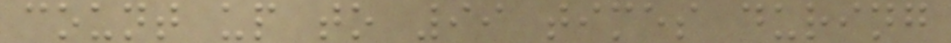count up to 99 times during
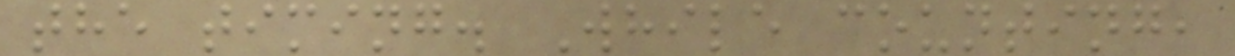the timing. While counting,
